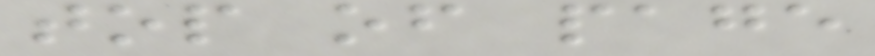top of page
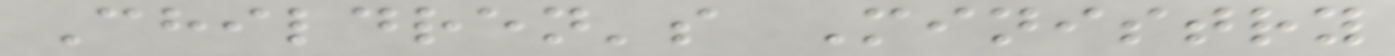Children's Ministry
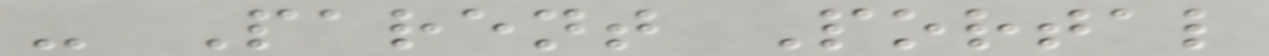- Parent Portal
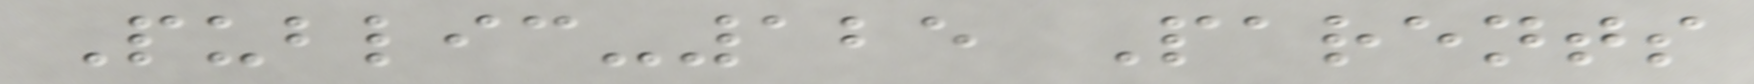Public-125 Parents
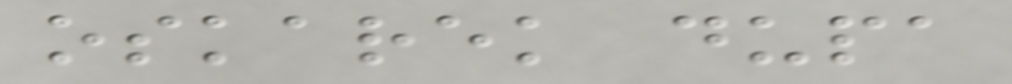oskarek dupa
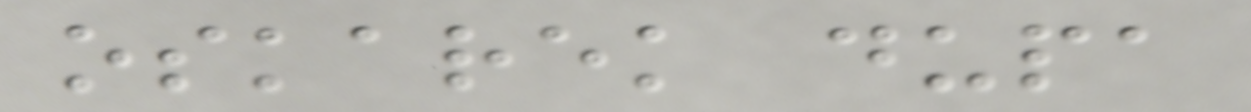oskarek dupa
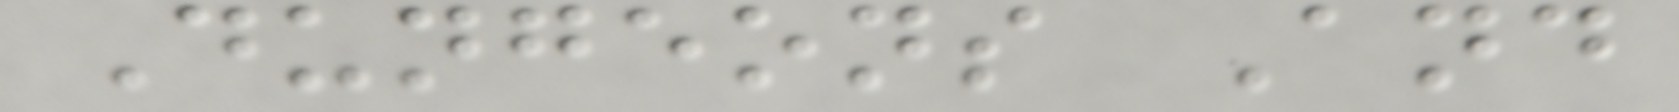Dungeons And
